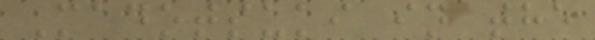Madotsuki in the
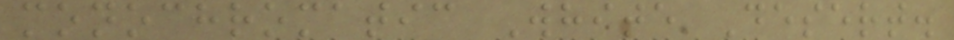monochromatic White Desert.
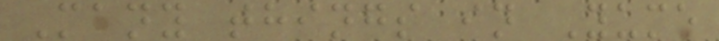Many things in Yume
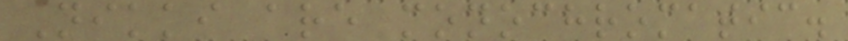Nikki are monochromatic.
